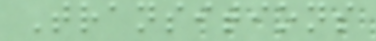Transitions
